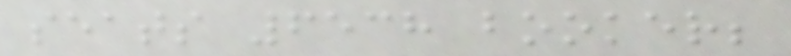seats 6538 booker;
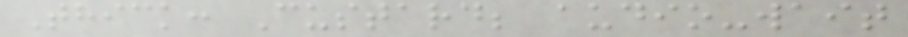Thick: Custard; audio-wait
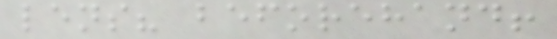lens? beforehand!
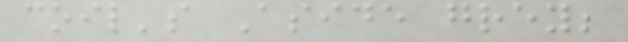coil's Aside grey;
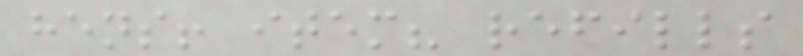hens! item? refills
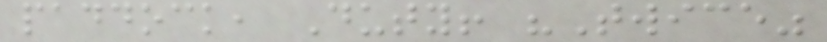paddock, Duty! "Twice"
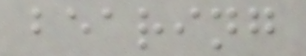bearing
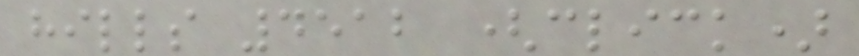hills 4512 (click)
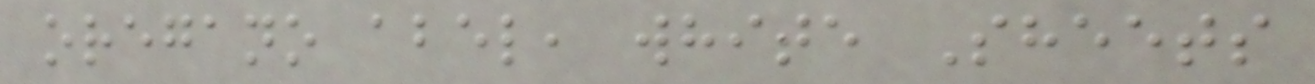oregano abel, white Sheets
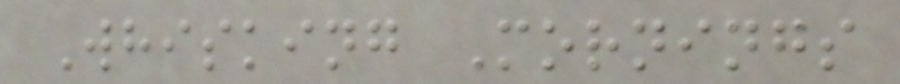Whisking Mornings
